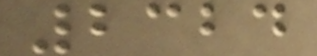2324
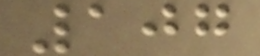107
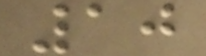10
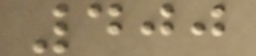400
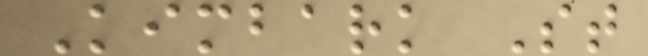Kimbark St
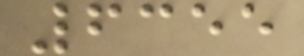6355
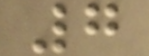7
